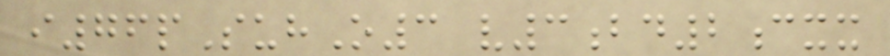i76pSuhO3 v3bd2cxx
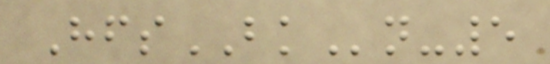HfsBKn-5
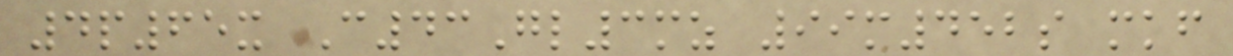4p65x C43Gl3mz 99m452s mkf
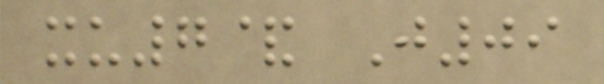xu7& J09
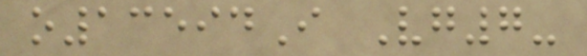o13594I Vg7-
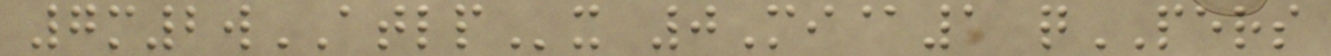7m2wATLPx 0Mi@1 qPERS
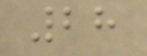28
